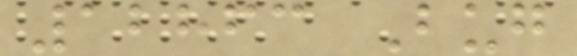12863 Bug
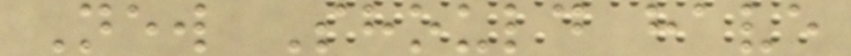New Should have
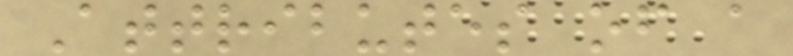Attributes of a
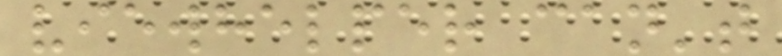viewhelper can't
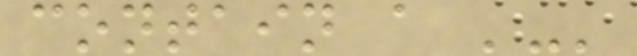contain a '-'
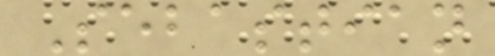Sebastian
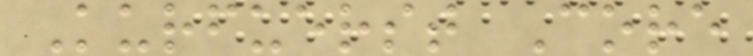Kurfuerst Core
